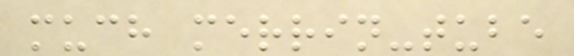much merrin-tube
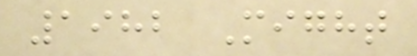1982 Might
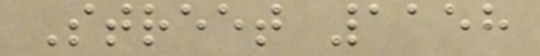Street 1158
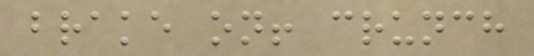brake on! crunch
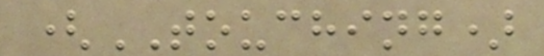(TOUCHING)
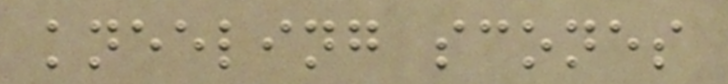kneeling scones
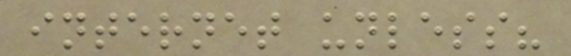internet unless?
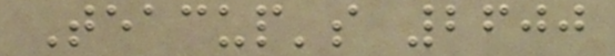Teacup's 2600
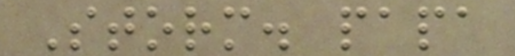Storm. papa
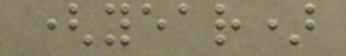(year)
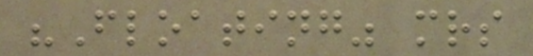"Floating" mrs
